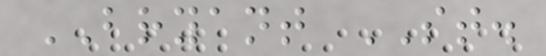BRYANT ST.
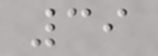39
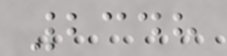2348
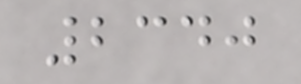2340
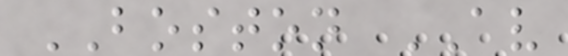BOSTON AV
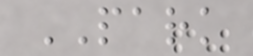PARK
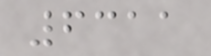6311
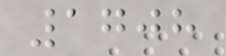1708
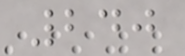240
